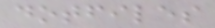dotfiles
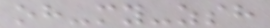oh-my-zsh
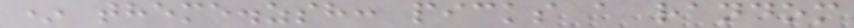* theme.zsh: picks a random
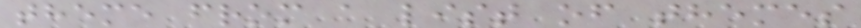theme from a list of themes
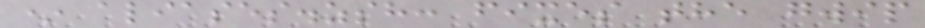* aliases.zsh: fixes the gwip
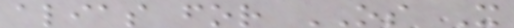alias for OS X
